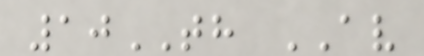10TH AV
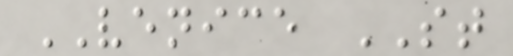VENICE ST
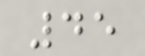45
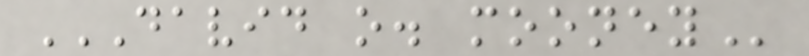DAVID O. MOONEY
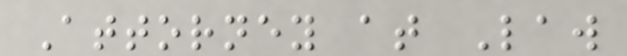Attorney at Law
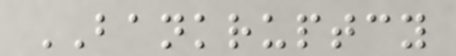BANKRUPTCY
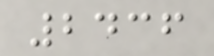2436
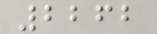2262
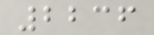2236
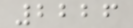2226
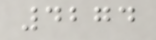4274
